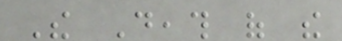The Death of the
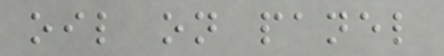oil on panel
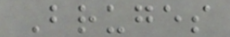Bruges
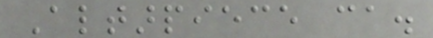Altarpiece ca.
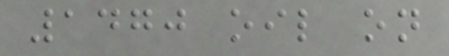1470 oil on
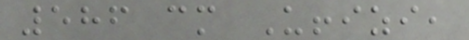586 cm Uffizi,
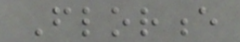Florence
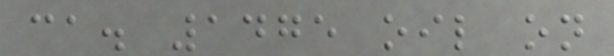ca. 1475 oil on
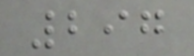297
